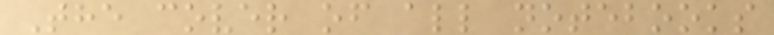The cover of all notebooks
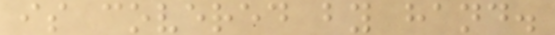is covered by hand.
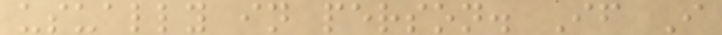usually in person. If I
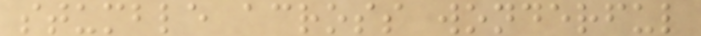stumble across wonderful
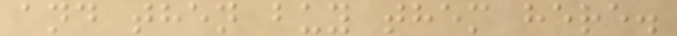and then buy them here.
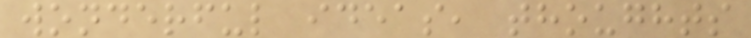wonderful ideas, thoughts
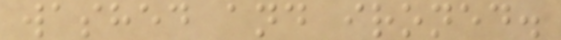washed and ironed.
